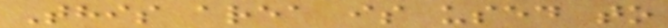This area is used to
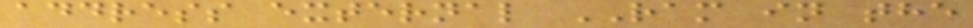address external RAM in the
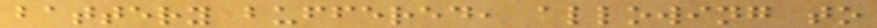battery buffered, allowing to
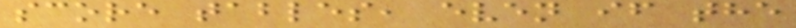score tables, even if the
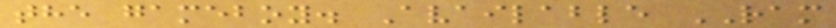the gameboy. Available RAM
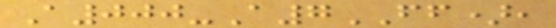A000-A7FF),
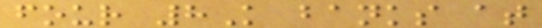four 8K banks at
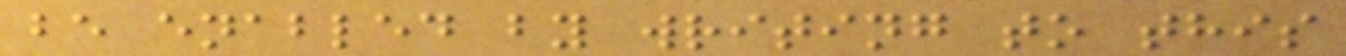be enabled by writing to this
